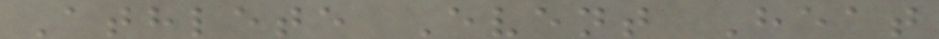Athlete Event Heat
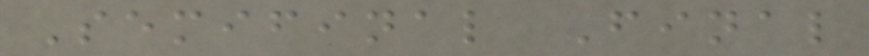Semifinal Final
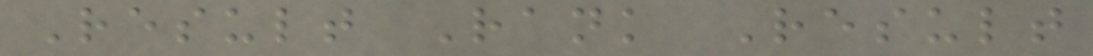Result Rank Result
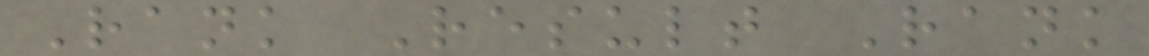Rank Result Rank
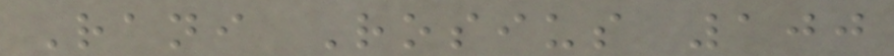Rani Rosius 100
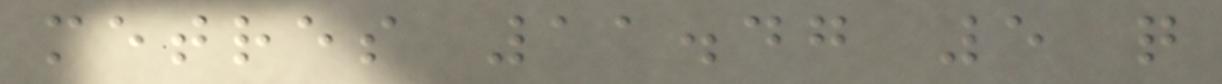metres 11.47 5 q
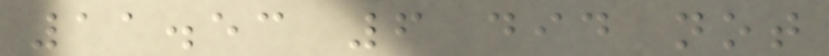11.53 6 did not
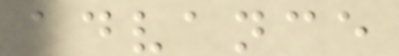advance
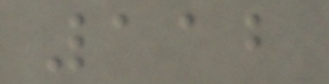112
